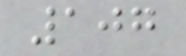107
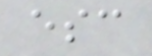esc
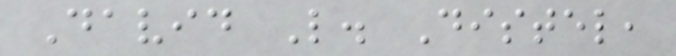David L. Distel,
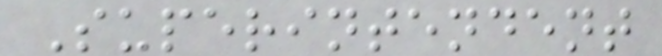Superintendent
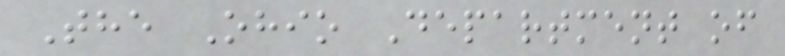The Ohio Department of
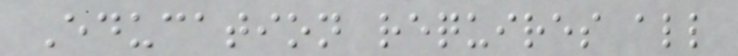Education requires all
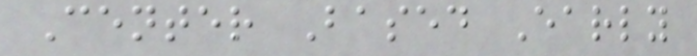Center Based Early
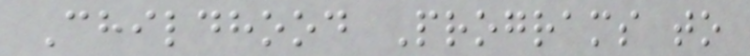Childhood Programs to
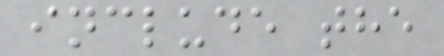include the
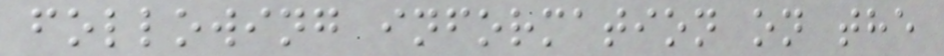following information on the
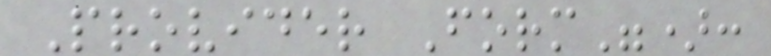Provider Form"):
